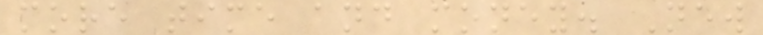more time and money. New
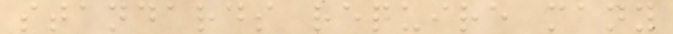standards require many
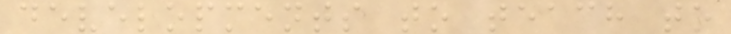developments to teach to
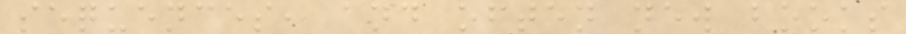sequences, and often new books
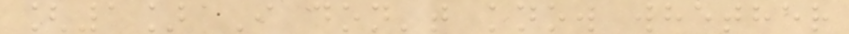[1] I don't know whether
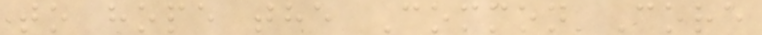to hope the Common Core
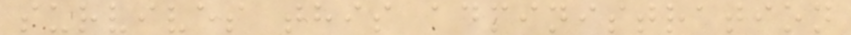survives this administration
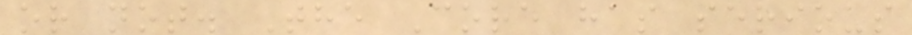or not. The Core has serious
